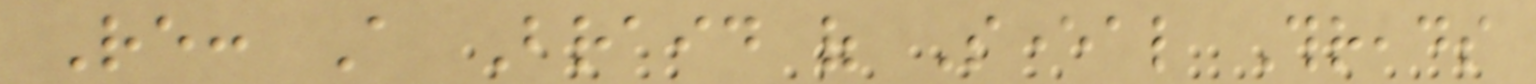Re: A Braid of Several Threads
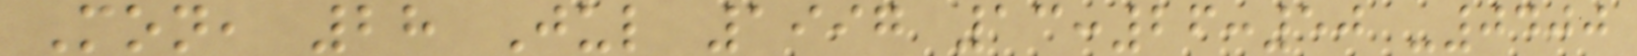Mon, 28 Jul 1997 13:26:50 -0400
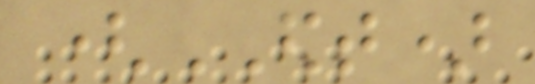(EDT)
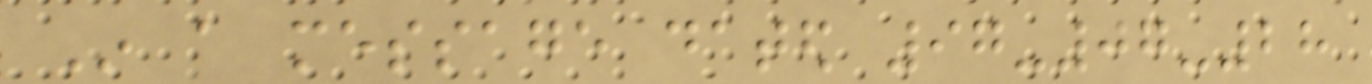In a message dated 97-07-28
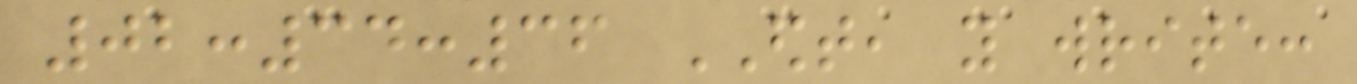02:34:36 EDT, you write:
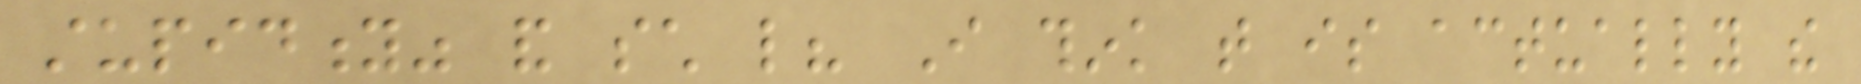stupidity" and such like? I think that is actually the
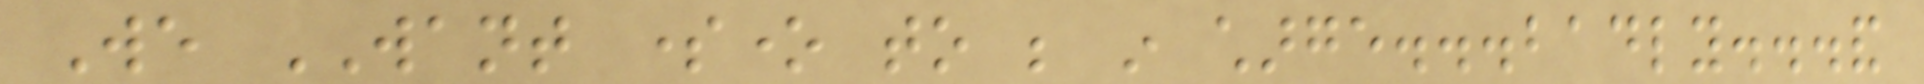We WANT someone to be in charge...badly...and
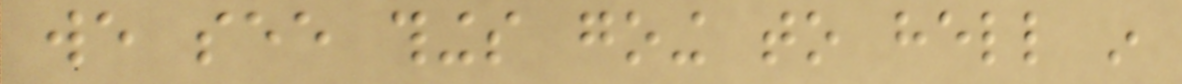we see things going to hell in
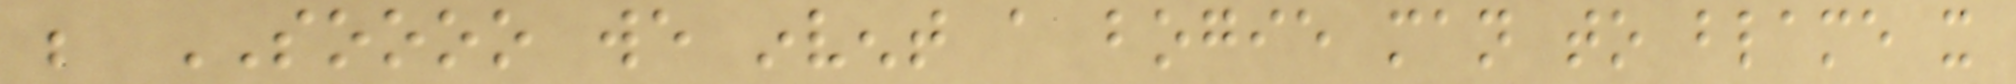be SOOOO we invent a bogie man to blame it
